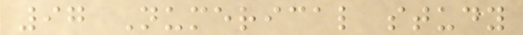97 Numerical study
